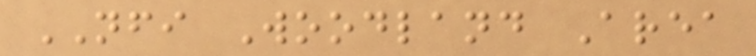NFI Woodland Area
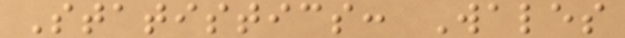Statistics: Wales
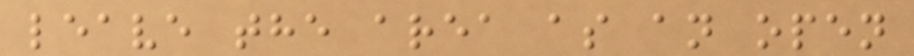leave the area as an open
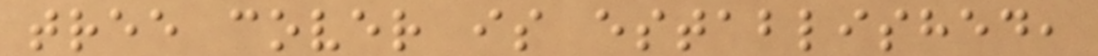tree cover is established,
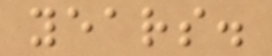years.
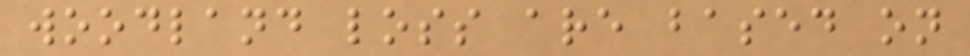woodland loss are based on
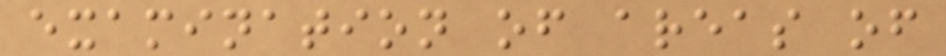examination of areas of
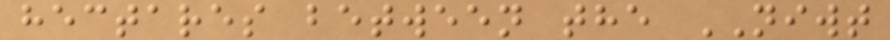hectares between the NIWT
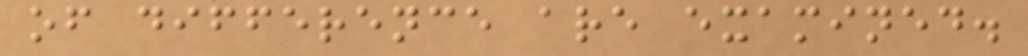of difference are examined.
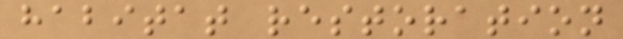habitat restoration
